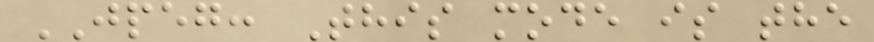JPEG: This mode is the
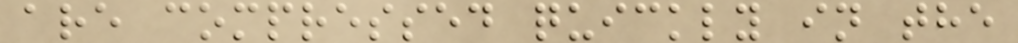are compressed quickly in the
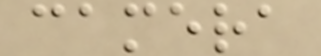camera
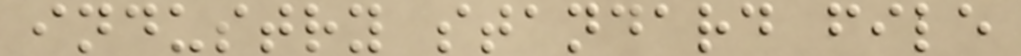industry standard file
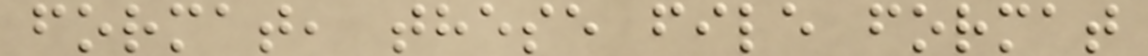format, these file format
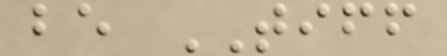be TIFF
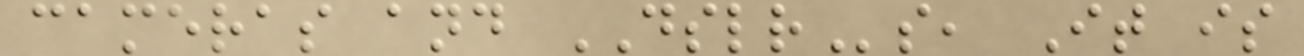cameras and DSLRs, It is
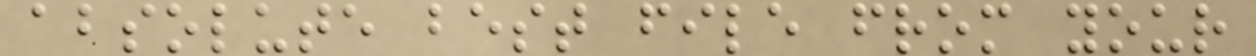absolute best file from your
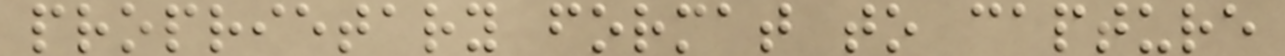proprietary format to capture
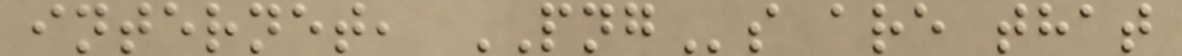internet, PNGs are that
